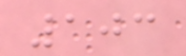103
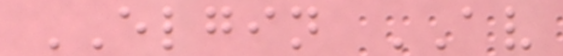ELGIN AV
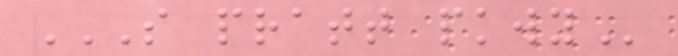S PRATT PKWY
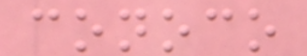conoco
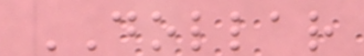DOLLAR
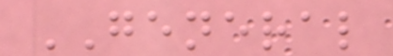GENERAL
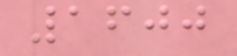1600
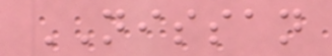NISSAN
